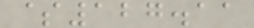$127.11
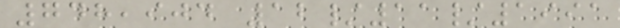748,904 12/11/1991
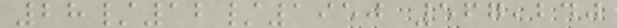28/12/1950 567,240
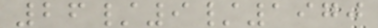26/9/1970
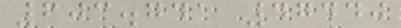603.741 47440
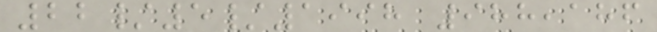22/5/1998 988,186
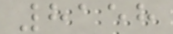8158
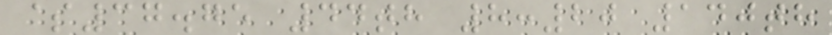$37.75 44th 8:20 140th
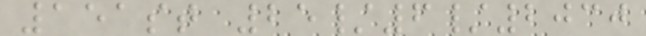151st 25/6/2030
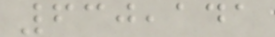630,141
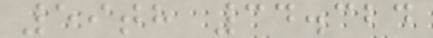59th 34.324
